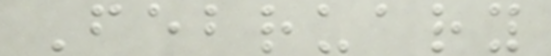February
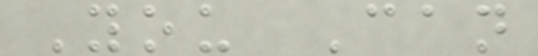You Can
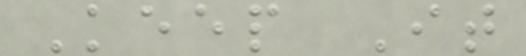Keep It
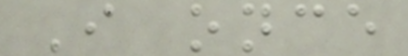I once
